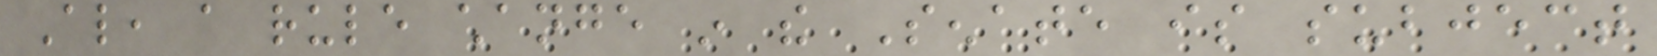Also, a rule change in the Senate is subject
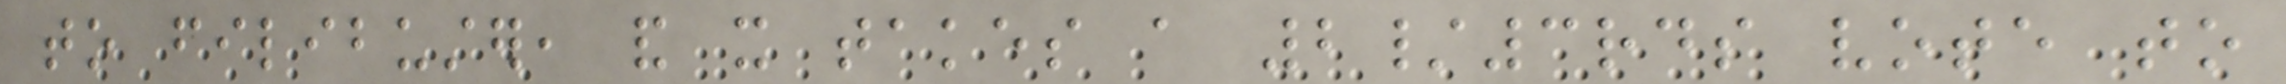to filibuster, and it takes a 2/3rds vote to
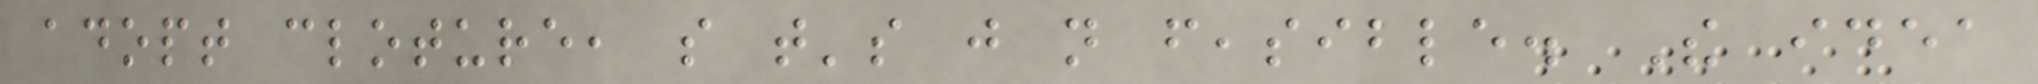adopt cloture, so that's just not feasible. The idea
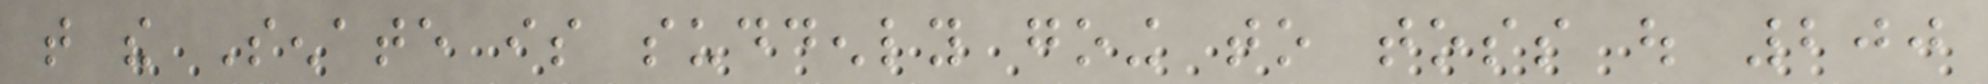that the Senate is suddenly going to toss out 200
